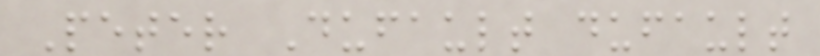Peter Dufault dufault
